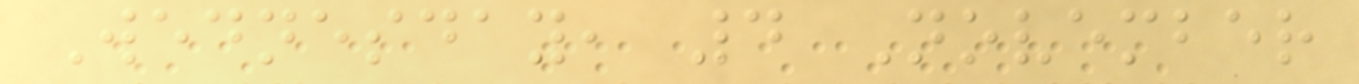Wednesday, 4 November
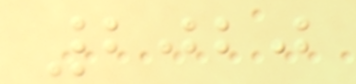2020
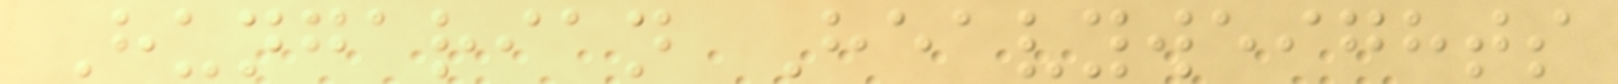Hungarian Heavyweights
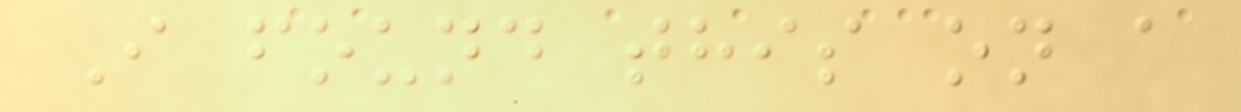I found this on a
